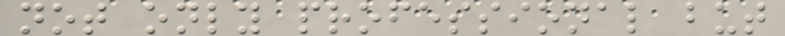not only professional but
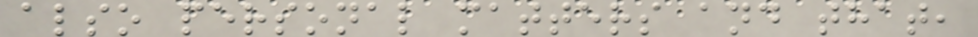also personal matters and that,
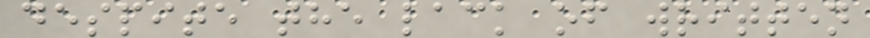despite the lack of written
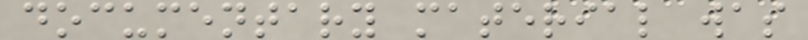documentary material was
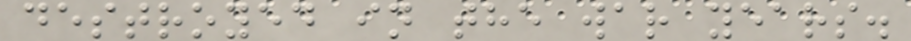destroyed in the war years.
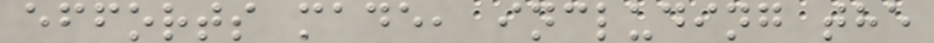efforts made, including the
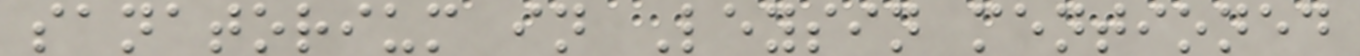sanatorium in Leysin mentioned
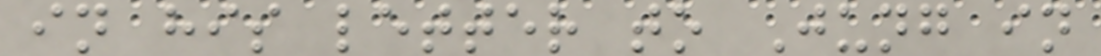in his letter to Jung in
